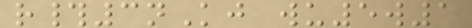r#3nKj wu5w1
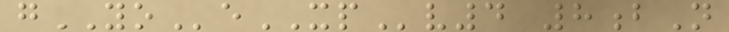gYOeXPv4 8bN
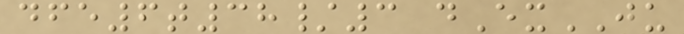dfe6t38/3 dExJU
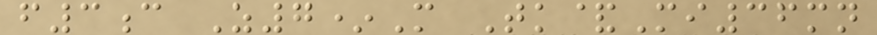f3c Z7*M Tk&Mi36mn
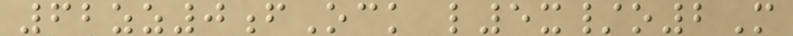62zz0fOck l5x/o2M
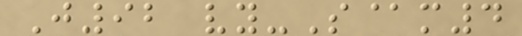J92 vy-S@m4
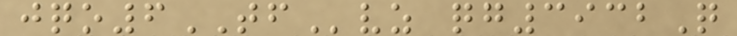jqo6TFvz qg3932Q
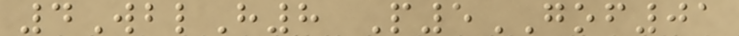4WblH8 P5GOF01
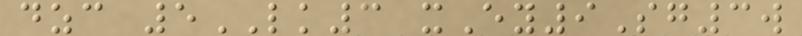dzc 5LK3 xEy9Sg3w
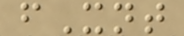fXnt
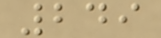249
